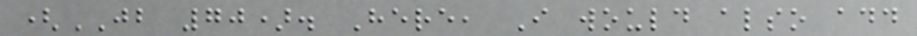(JB 70). Here, I would also add
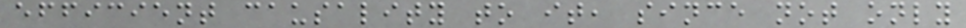efficient causality to it, since not only
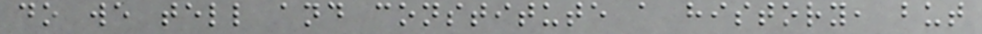do we tell and constitute a history, but
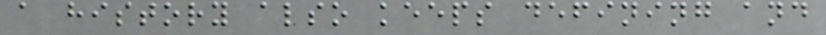a history also keeps defining and
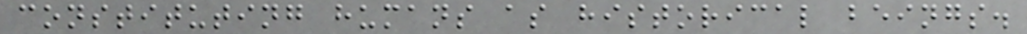constituting humans as historical beings.
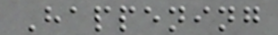Happening
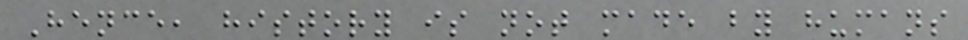Hence, history is not made by humans
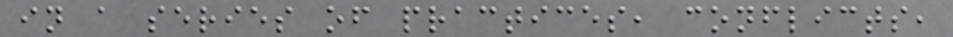in a series of practices, conflicts,
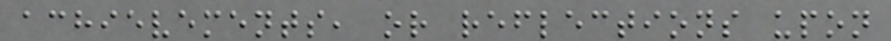achievements, or reflections upon
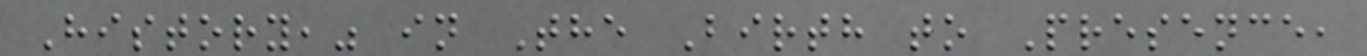History," in The Birth to Presence,
